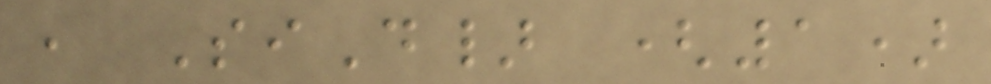, SiD} (1)
